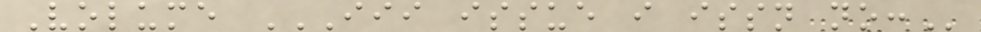Volume III ISSUE I ISSN NO:
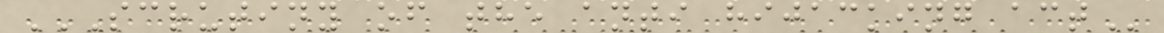SCRUTINY OF THE ANTI HIJACKING ACT
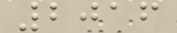2016
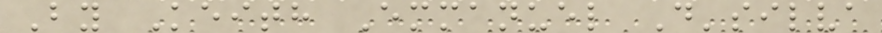By Keith Emmanuel D'silva
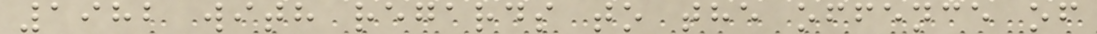1982 with regards to the offence of
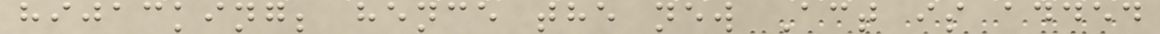hijacking; hence the new Act is added
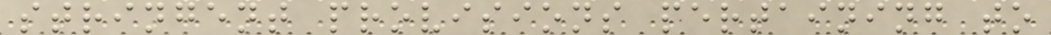stringent provisions pertaining to
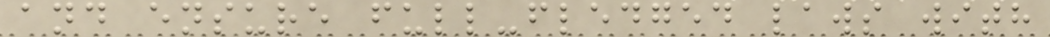and ensure full-fledged laws with
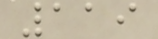119
